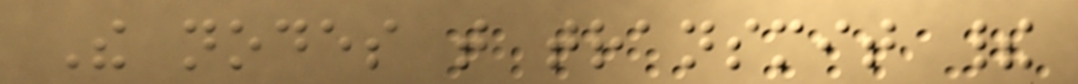The nodes that transmit their
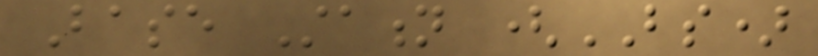Base Station (BS)
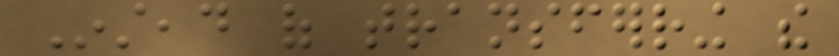Instead of transferring the
